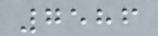7586
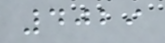4029
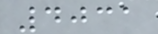4031
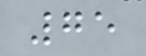75
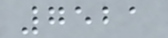7521
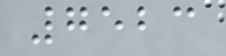7523
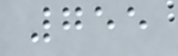755
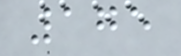175
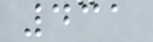431
